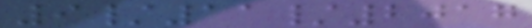9/11/2017
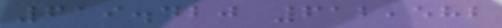619.420 612,582
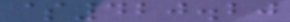$420.20
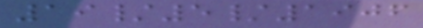19/5/1906
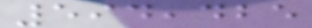594,425
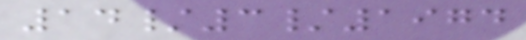14/3/1974
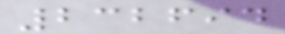232694
